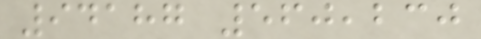94187 560,230
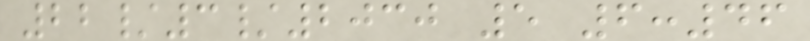22/3/2030 5 6:46
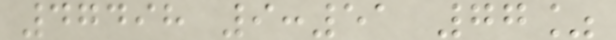47498 9:51 77%
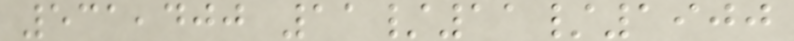531,400 11/11/1900
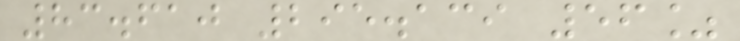83.610 295.139 56%
